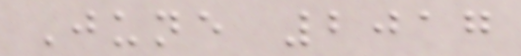June 2017
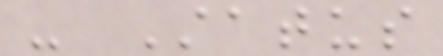- Status
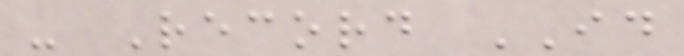- Record ID
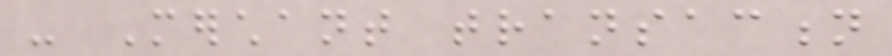- Merchant transaction
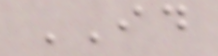ID
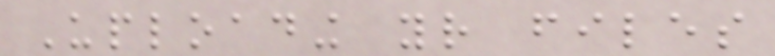Uploading your files
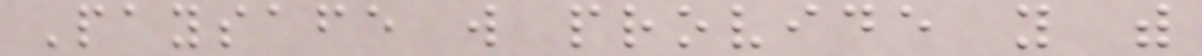Paysafe will provide you with
